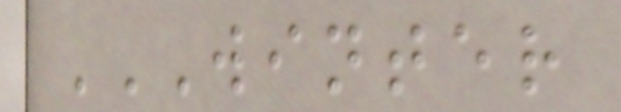WINTER
